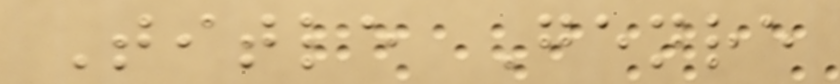Title Genre
